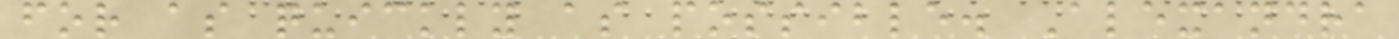for as quickly as possible. Alexandra
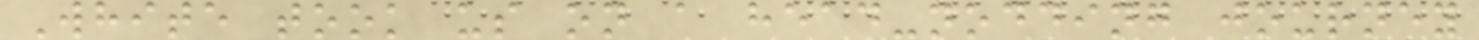White took us on a head-nodding journey
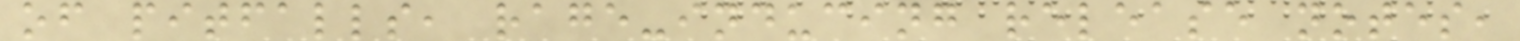of pitfalls, rage-inducing release notes,
